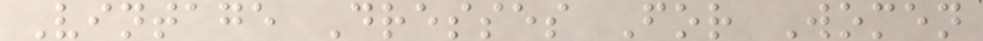Vintage Dresses For Women
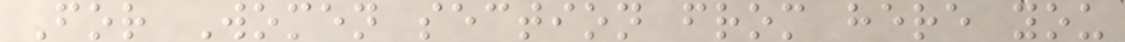For Women section from here you
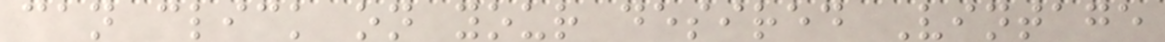can click on your desired Vintage
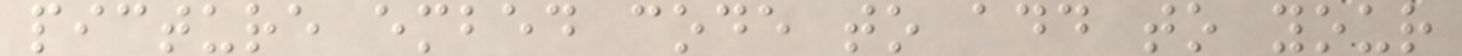picture embed code to add to your
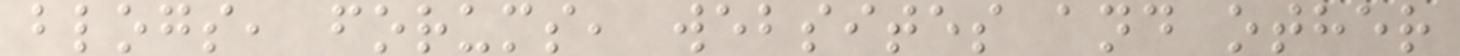blogs, forums, websites and other
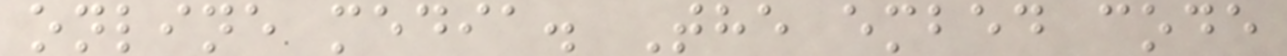online media. The embed code
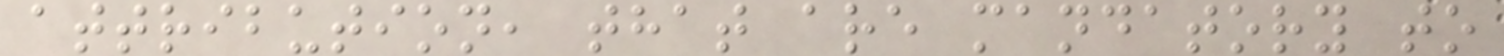attribution, that are mandatory to
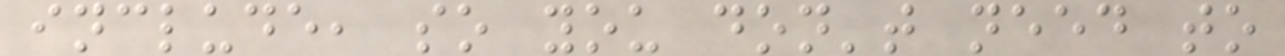include, so you don't need to
